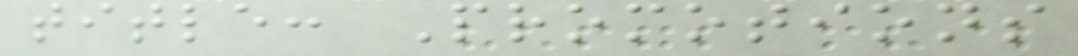title: Promotions
